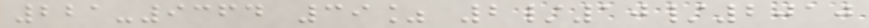221-9364 39% 2/10/2010
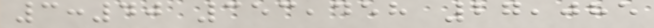3:40 353,458 27,085
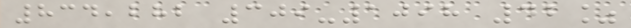834,282 309-1098 42%
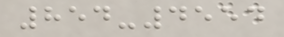854-4554
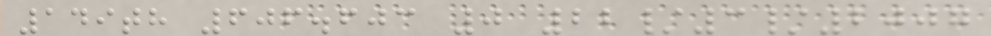149th 606.603 0 22/3/2007
